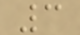3
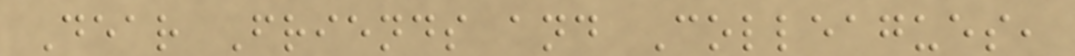Dear Friends and Colleagues,
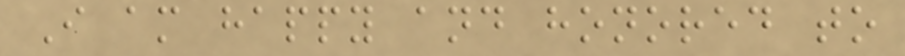I am happy and honored to
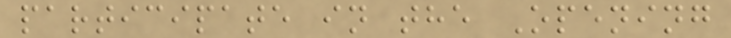participate in the Opening
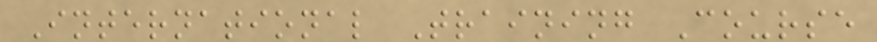International Training Course
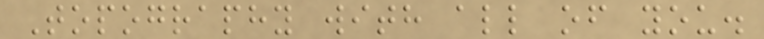Topography with all of you.
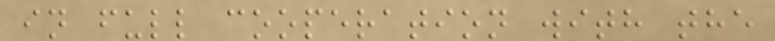in full cooperation with the
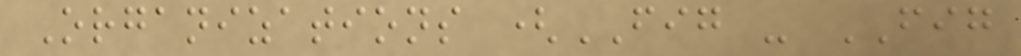Organizations (FIG - FIG
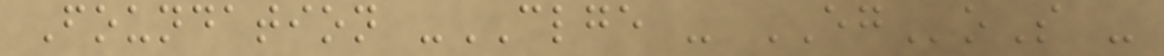Foundation -CLGE - EGoS -
